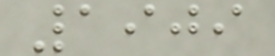1909
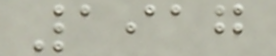1917
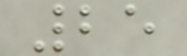25
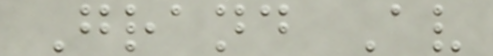Grand Av
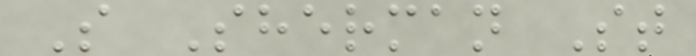S Sherman St
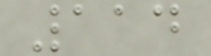114
